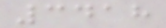3418
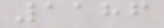1186
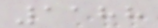1188
